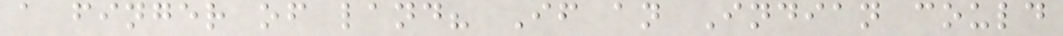a finger of land? If an Indian could
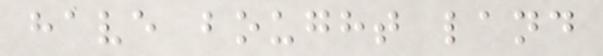have bought land
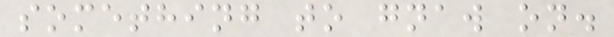something to gnaw on.
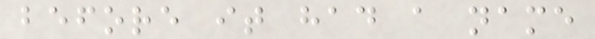before it had a name
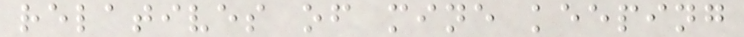relatives of mine keeping
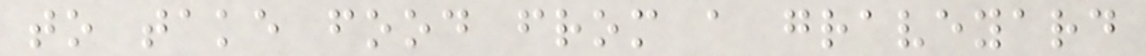to take food from a graveyard
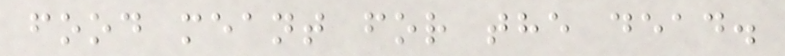food meant for the dead.
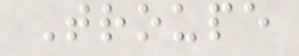Troupe
